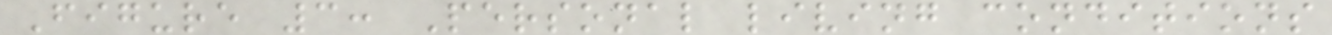Figure 3: Personal living conditions
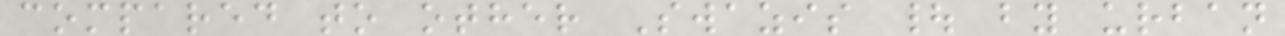compared to other Swazis | by urban
